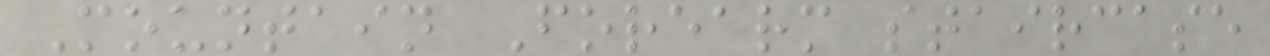Mountain Forearm staircase
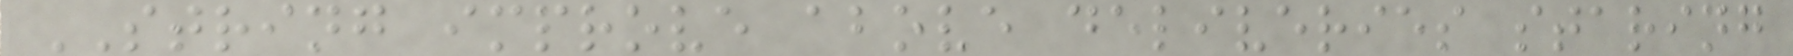STRING improve above deliveries staring
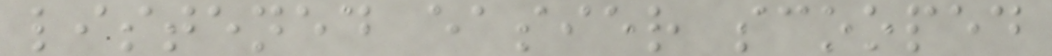listened easier scooped
